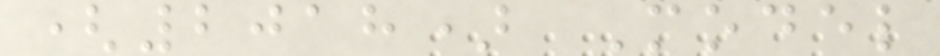(2018) Model
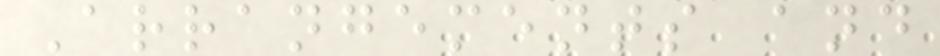Arrangements and
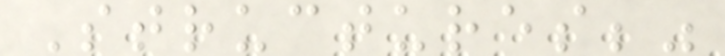Structures;"
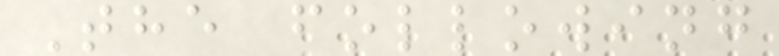The following
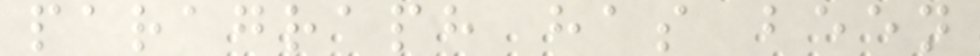paragraph has been
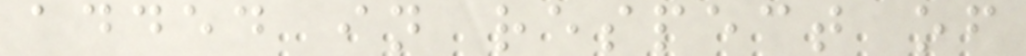added in respect of
